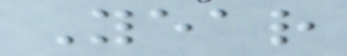Year
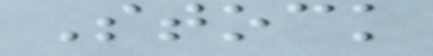Stock
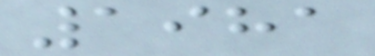1981
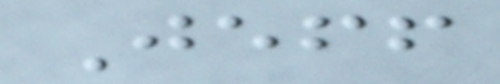Jeff
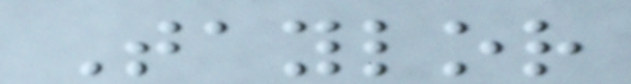Taylor
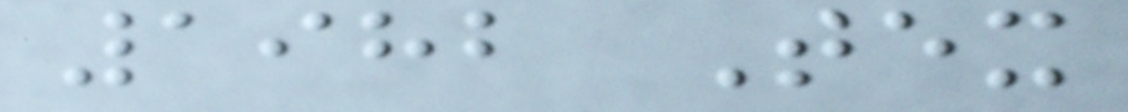1982 Tex
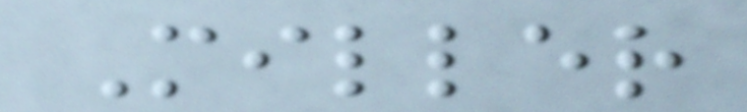Miller
